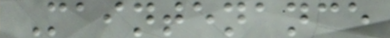Maintenance
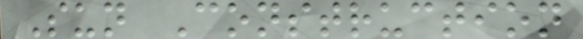Sun Construction
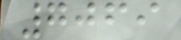7069
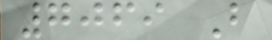7069 B
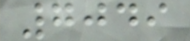7049
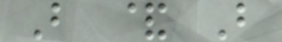B & B
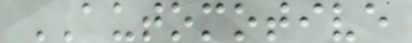AUTOMOTIVE
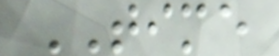TIME
